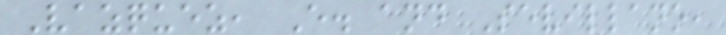Vazquez, E. and Sevillano,
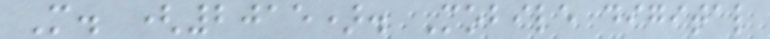M. (2015). Mobile digital
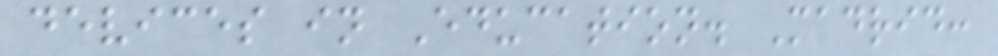devices in Education. Madrid:
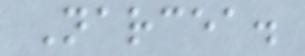Narcea.
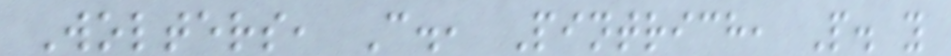Wolters, C., Pintrich, P. y
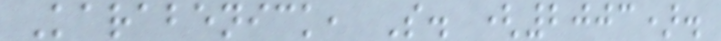Karabenick, S. (2003).
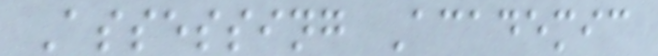Assessing Academic
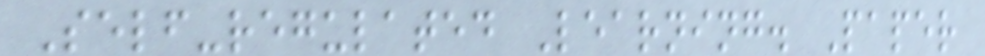Self-regulated Learning. Paper
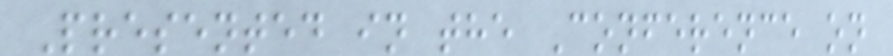Presented in the Conference on
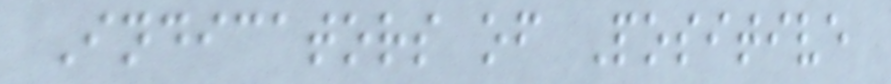Indicators of Positive
